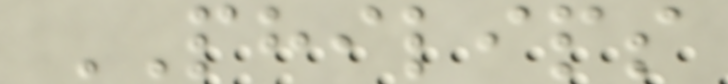PHILIPS
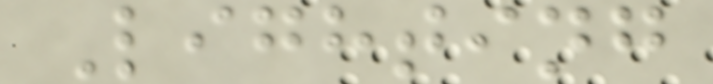Lighting
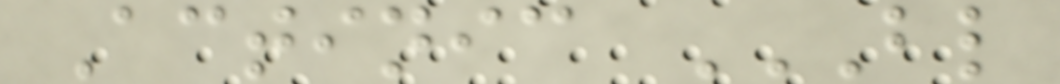Actinic BL
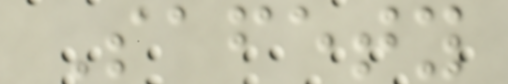Safety
